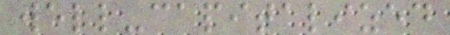well-capitalized
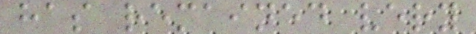has remained very
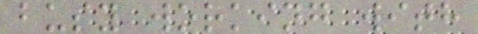busy working with
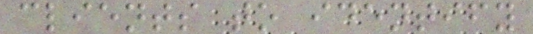clients to identify
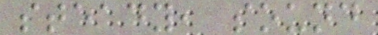steady, sound
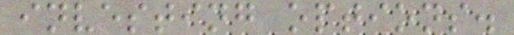investing options.
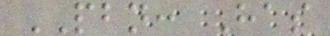PBN: Has
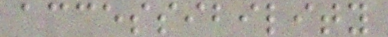accessibility
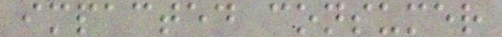impacted consumer
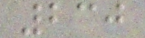230
